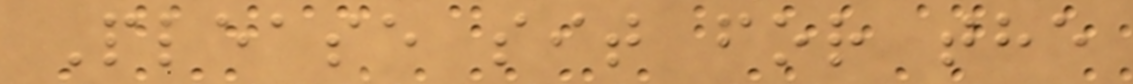Please sit for the
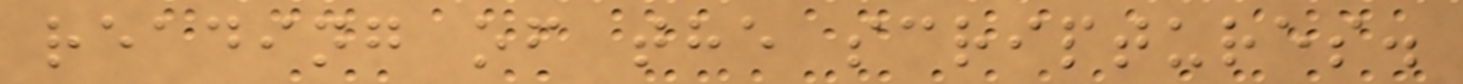reading of the scriptures.
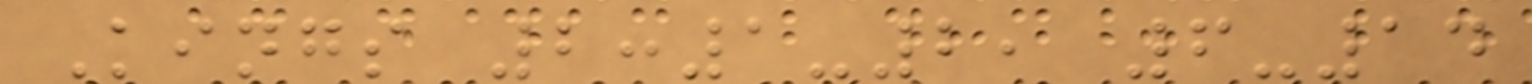Kings 2:1-2, 6-14
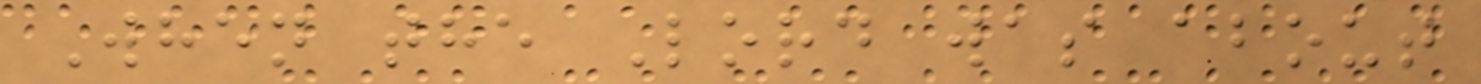When the Lord was about
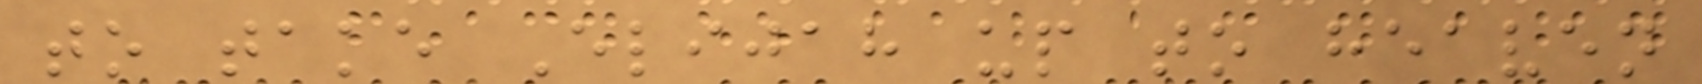to take Elijah up to heaven
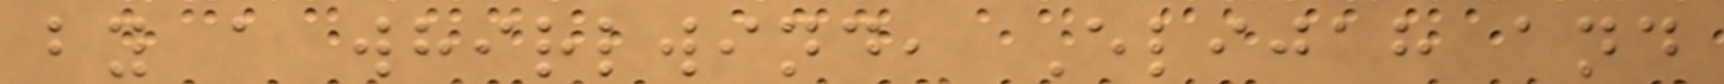by a whirlwind, Elijah and
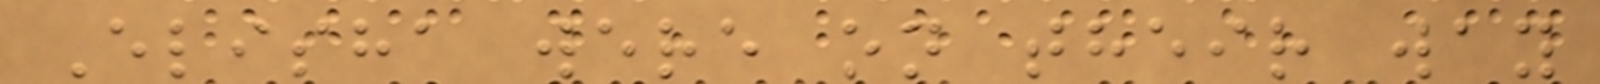Elisha were on their way
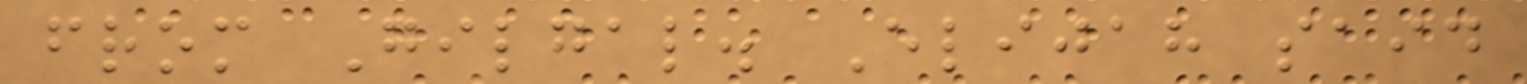from Gilgal. Elijah said
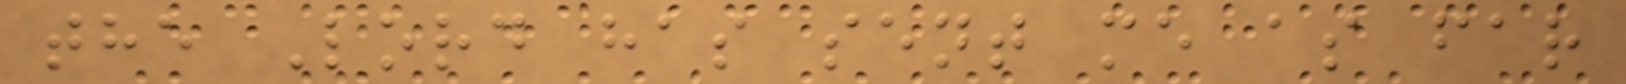the Lord has sent me as far
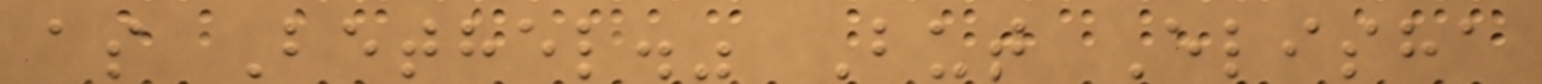as Bethel." But Elisha
